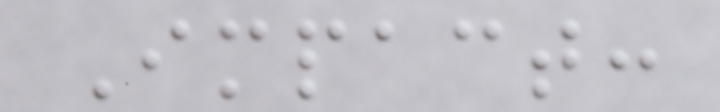Impact:
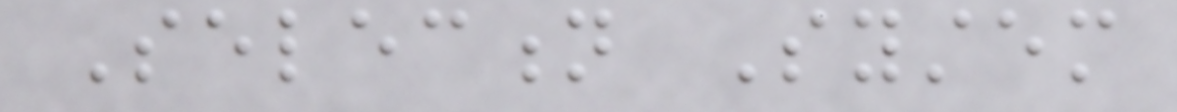Selection System
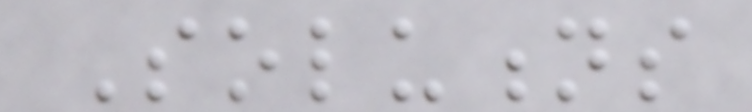Solutions
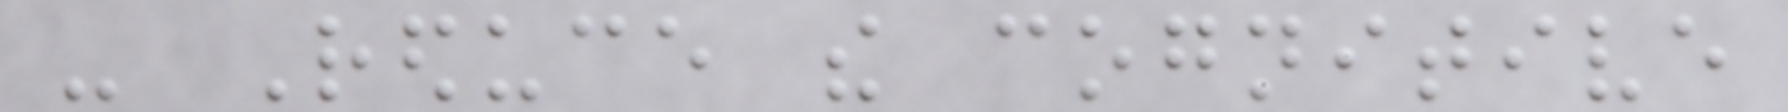- Reduce the cognitive
